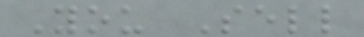You Sell
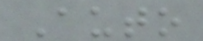Auto
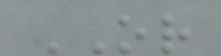OR
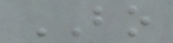BO
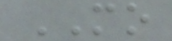MO
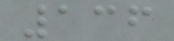136
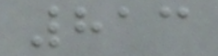813
